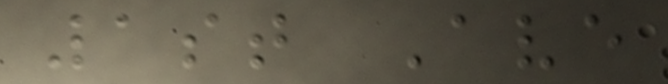1st Ave
